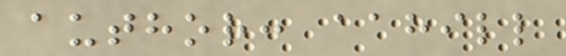author: aahill
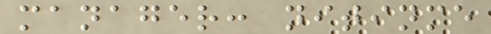manager: nitinme
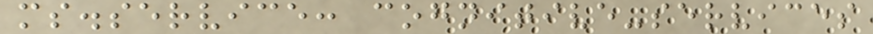ms.service: cognitive-services
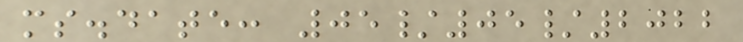ms.date: 05/05/2022
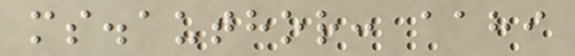ms.author: aahi
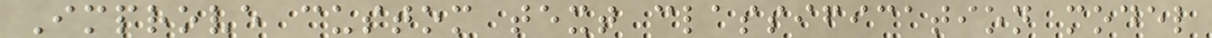Improve custom text classification model
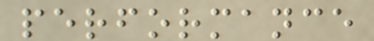performance
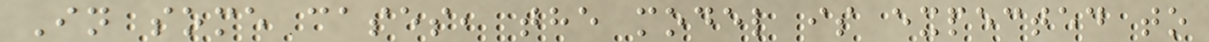In some cases, the model is expected to
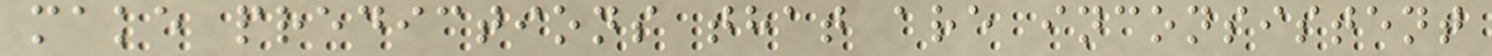make predictions that are inconsistent
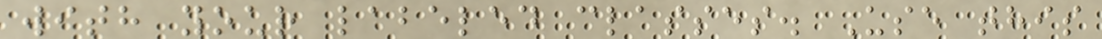with your labeled classes. Use this
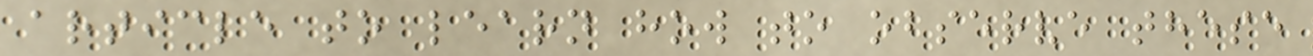article to learn how to observe these
